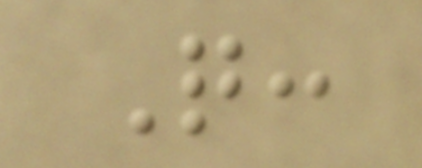Q:
